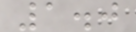1.0
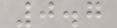0.7
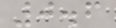0.6
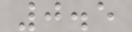0.5
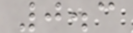0.3
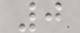0
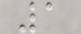1
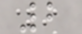2
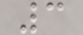3
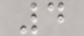4
